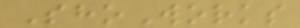ShoWorks
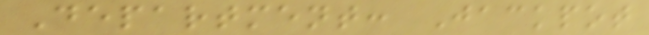Department: Jackpot
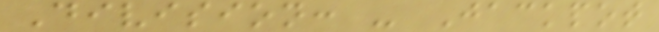Division: - Jackpot
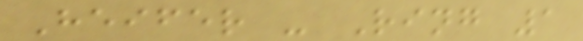Heifer - Ring 1
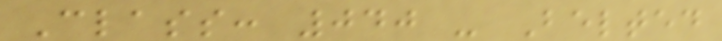Class: 040 - Belted
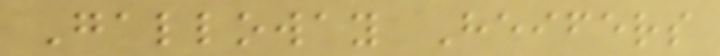Galloway Heifers
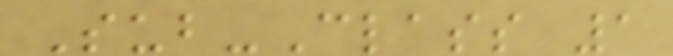Sub-Class 1
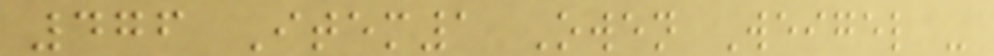476 Item1 Owen Weigel -
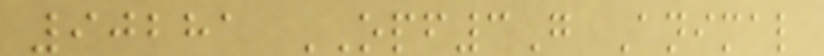90281 OPF3G Animal
